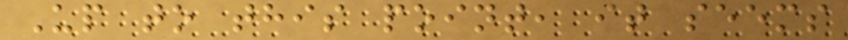Up to this point, it seems
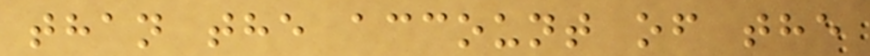than the account of the
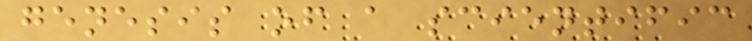genesis of a scientific
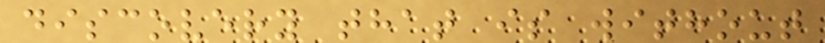discovery that is without
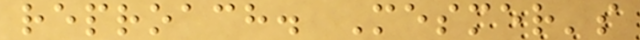reproach. Mesmer's
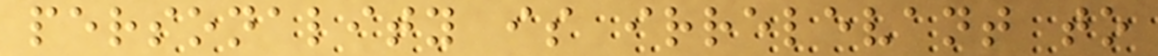personality is irrelevant to
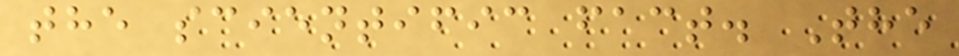the scientific fact. The
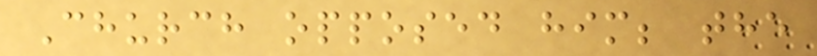Church opposed him; the
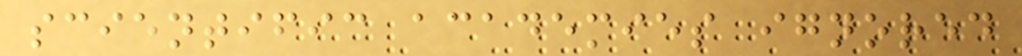scientific academies ignored
